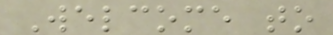Welcome to
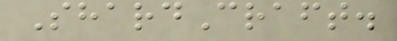ShardCraft.
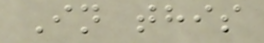In this
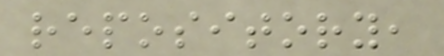repository,
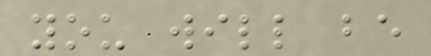you will be
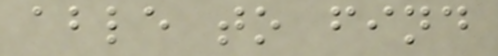able to find
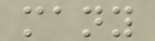many
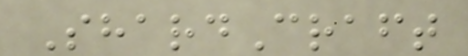ShardCraft
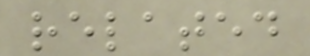related
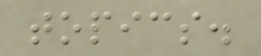topics.
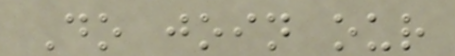Do join our
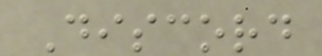Discord
